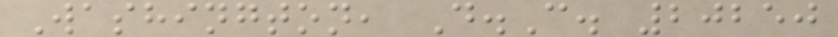Washington, D.C. 20250
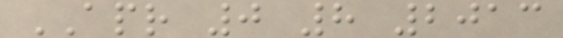APR 0 8 2013
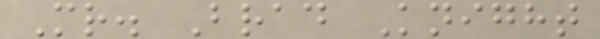Mr. Brad Knight
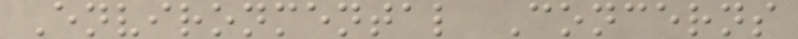Environmental Concerns
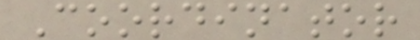Coordinator
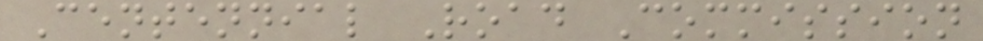Centennial Road Commission
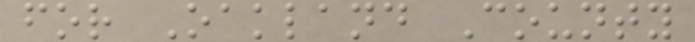for Oakland County
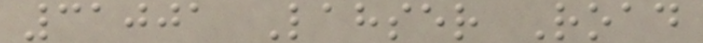31001 Lahser Road
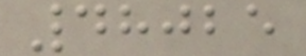48025
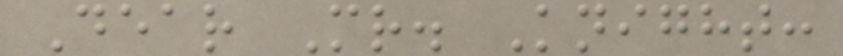Dear Mr. Knight:
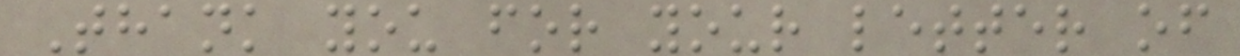Thank you for your letter of
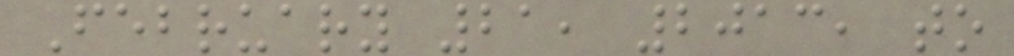February 21, 2013, to
